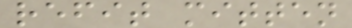refit mitten
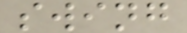swing
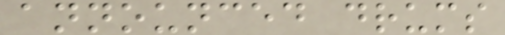announced drums
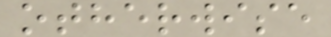otherwise
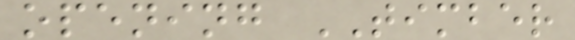opening TIMBER
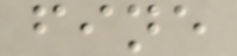fine
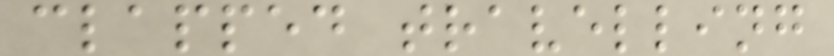clapped travelling
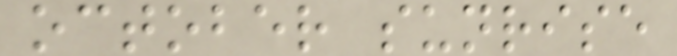october sunrise
